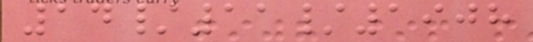14/11/1908
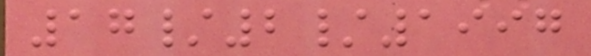17/2/1997
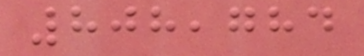808,784
